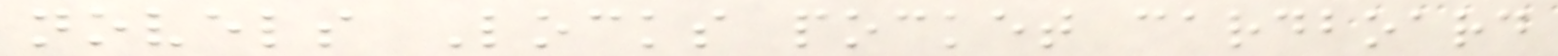novels Locks pocket cardboard
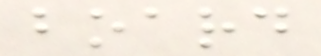board
